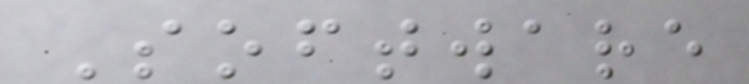Software
